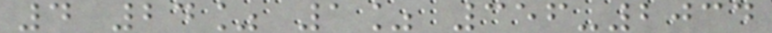4 24% 1% 356-2034
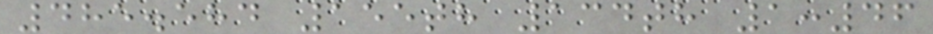485.584 155th 134th 1:46
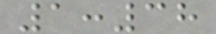1:38
